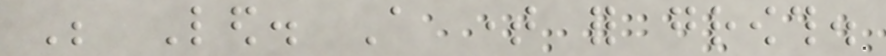Be Led. A time for growth.
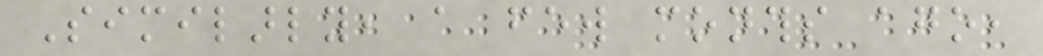Similarly, a few months ago,
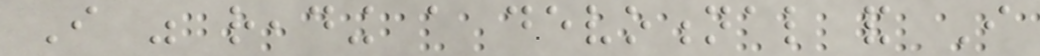I was reading a devotional and I
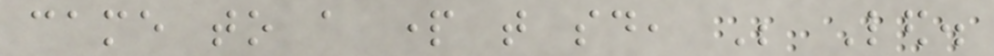came to a part that said, Be Led.
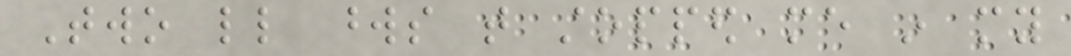Two little words that stopped me in my
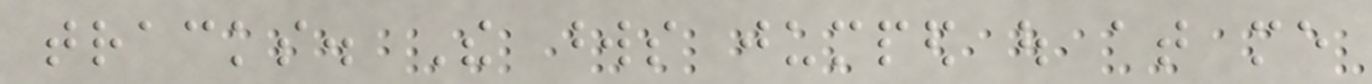tracks. The words jumped out at me
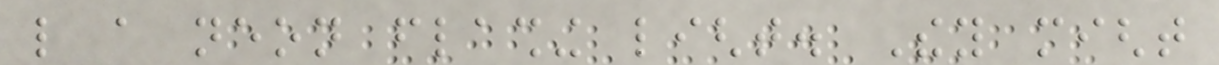like a neon flashing light. They might
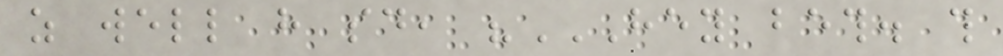as well have said, "HEY BETH. THIS
